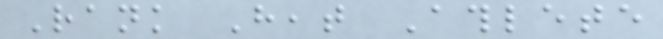Rank Heat Athlete
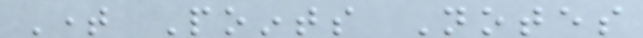Time Points Notes
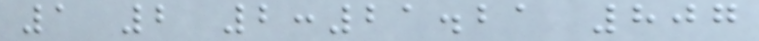1 2 2:21.21 807
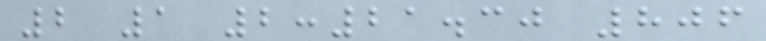2 1 2:21.30 806
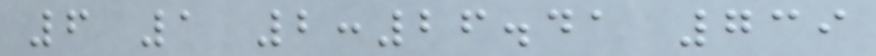6 1 2:26.41 739
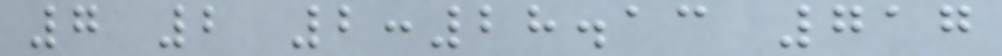7 2 2:28.13 717
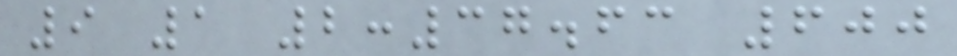9 1 2:37.63 600
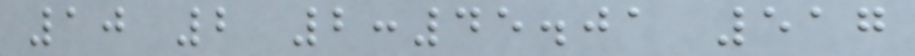10 2 2:45.01 517
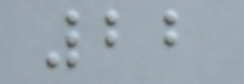22
